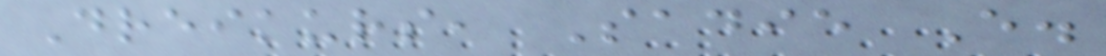Dreikurs, Sadie E.
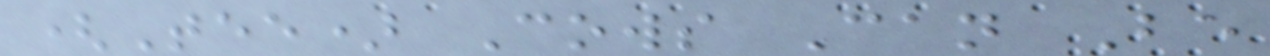(Tee) Cows Can Be
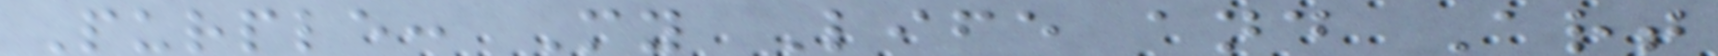Purple: My Life and Art
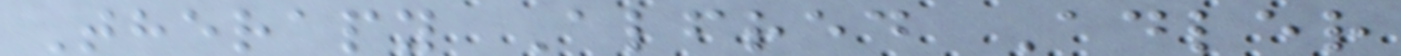Therapy Alfred Adler
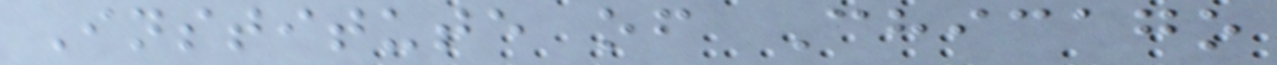Institute of Chicago
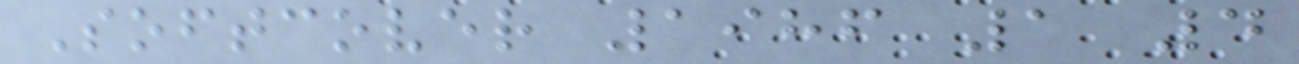Softcover 1986 1 4
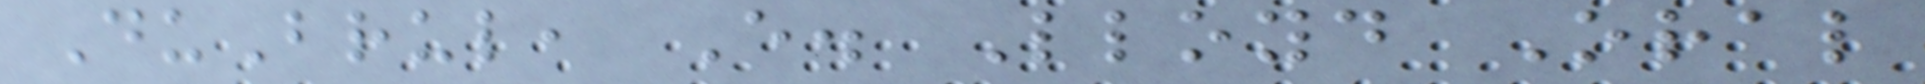DuBrul, E. Lloyd Oral
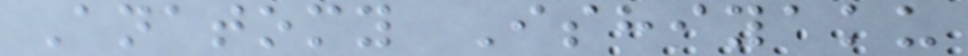Anatomy Ishiyaku
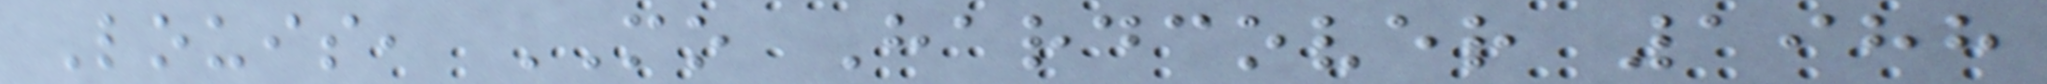Louis, MO Hardcover 1988
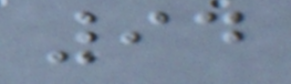94
